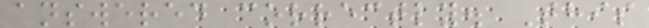answered correctly. This
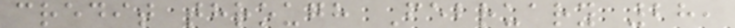credit through February 28,
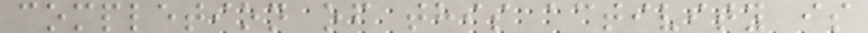completion of this activity is
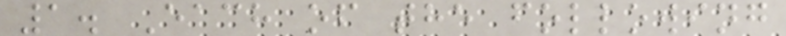1. Each of the following
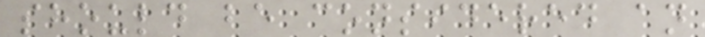should be considered an
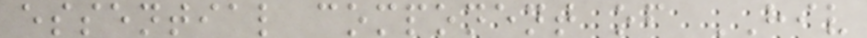essential component of HIV
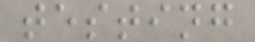testing
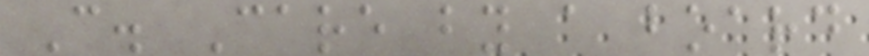C. Care by a board
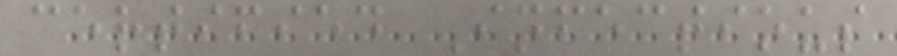certified Infectious
